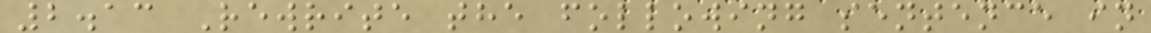2.13 Rewrite the following sentence in
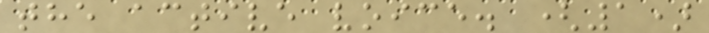the active voice. (1)
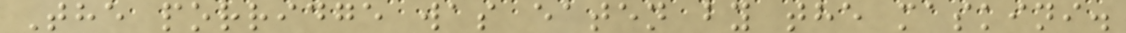The porridge was eaten by the maskini.
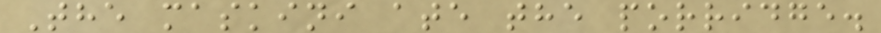The maskini ate the porridge.
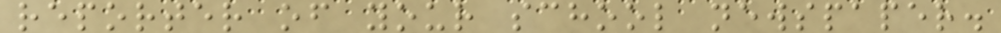reporter of your school newspaper.
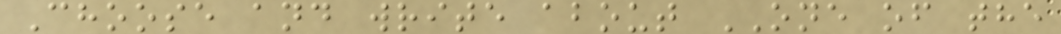Choose and write about ONE of the
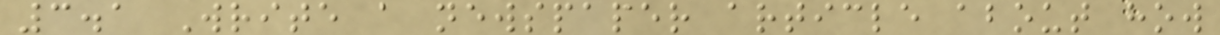3.1 Write a newspaper article about how
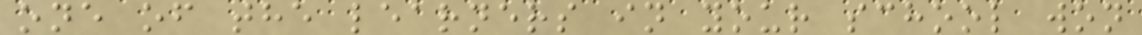one of the learners in your school won
